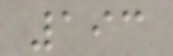193
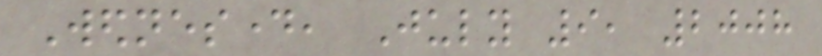Wednesday, July 9, 2008
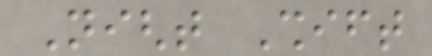Night Shift
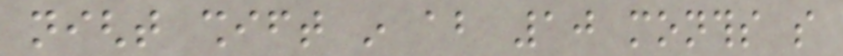night shift in about 10 months so
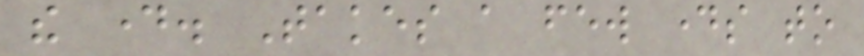the day. Takes a few days to
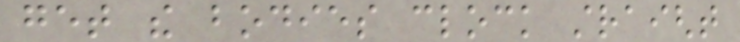get the bodies clock straight
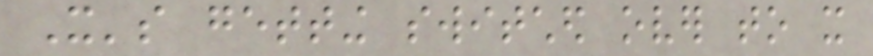It's getting switched over to it
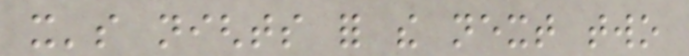it's nights for the next two
